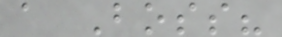a Boss?
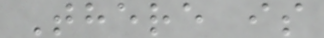There is
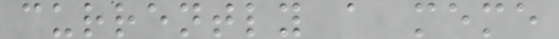currently a meme
